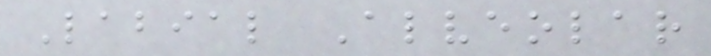Labial Alveolar
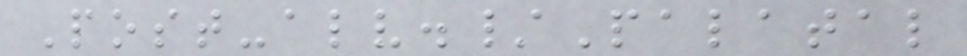Post-alv./Palatal
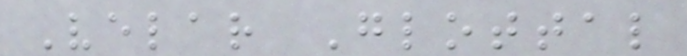Velar Glottal
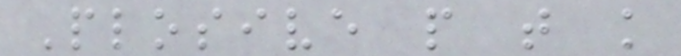Plosive p t k
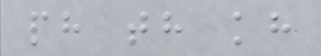ph th kh
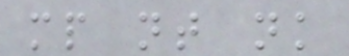mp nt nk
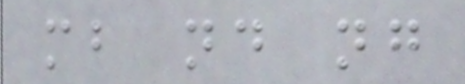mb nd ng
